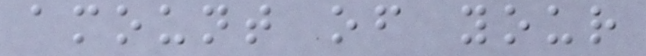amount of your
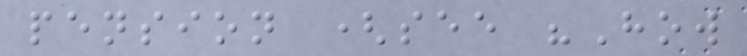pension (see "How
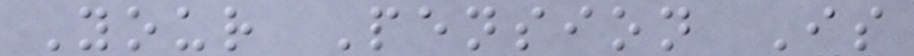Your Pension Is
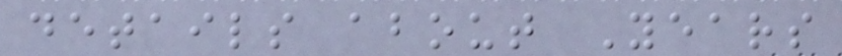details about Years
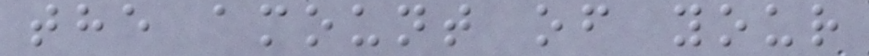the amount of your
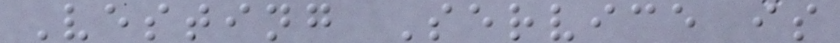Vesting Service is
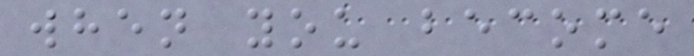when you become
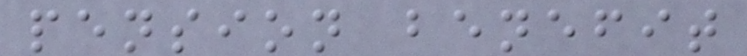pension benefit
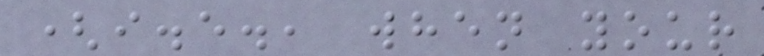(i.e., when your
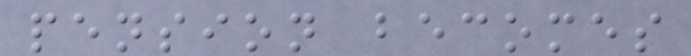pension becomes
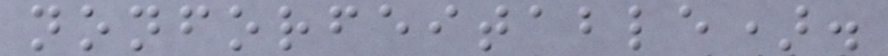nonforfeitable).
